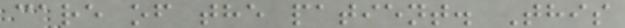care of the patient. This
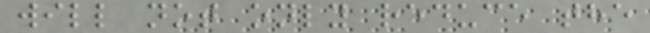will not only reduce the
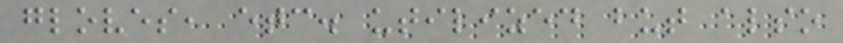gloves, etc. utilized but also
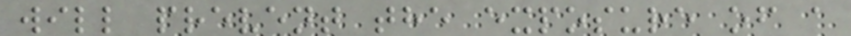will prevent the exposure of a
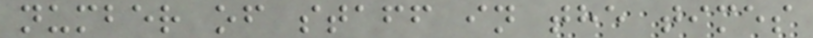number of staff in the times
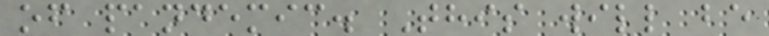of pandemic. This will be
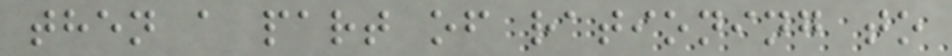then a part of rationing to
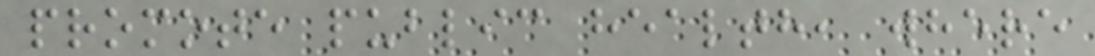promote public health, where
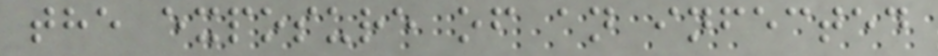the exposure of an infected
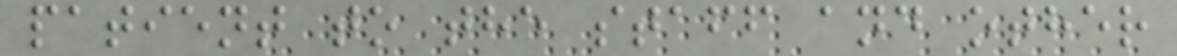patient to the staff and other
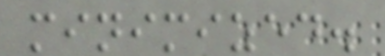minimized.
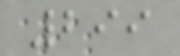299
